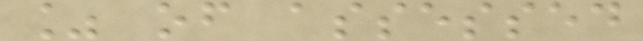% of assessed
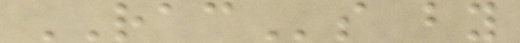RACs by
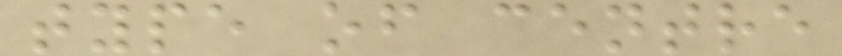type of centre
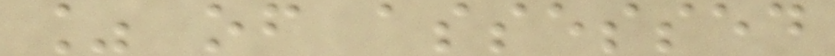% of assessed
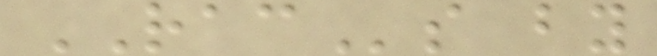RACs by
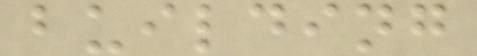building
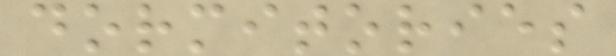dormitories
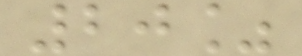20%
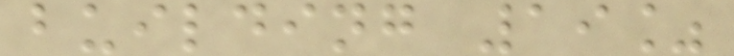building 19%
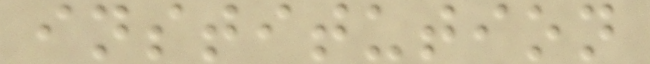institution
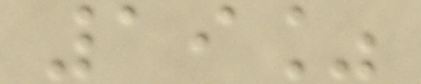19%
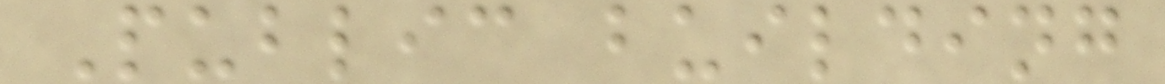Public building
